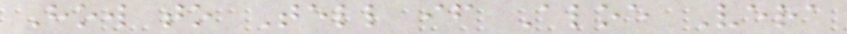How to Tell if Aloe Vera
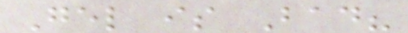Gel is Bad?
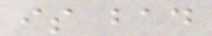is bad
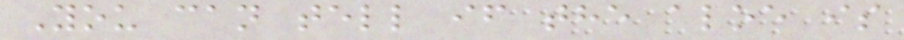You can tell if the aloe is
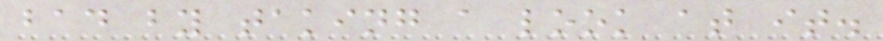bad by taking a look at it.
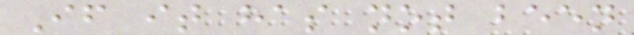If it has not been
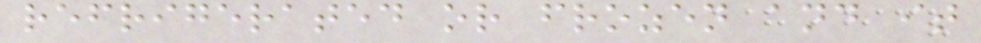refrigerated or frozen and it
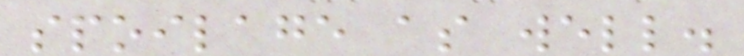spoilage as well.
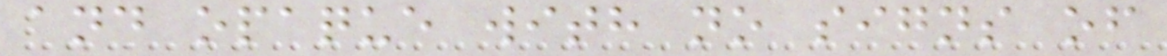and opaque with no signs of
